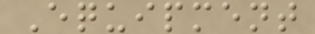Equipment
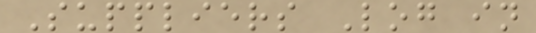Suppliers Log in
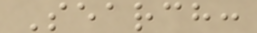Search:
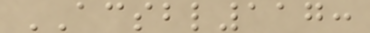ACSBL117:
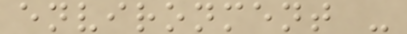environment -
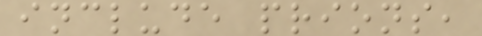include prions,
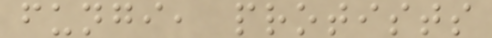fungi, protists
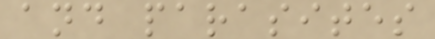and parasites
